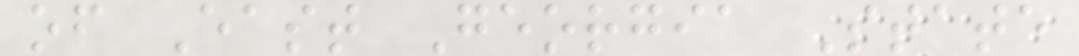of East Georgia State
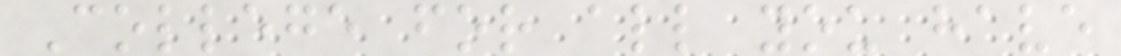College for all you have
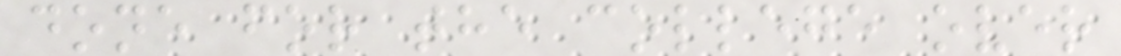done for the college over
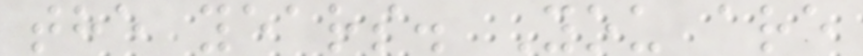the years. You are
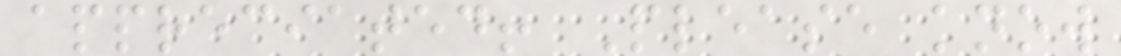appreciated! Please know
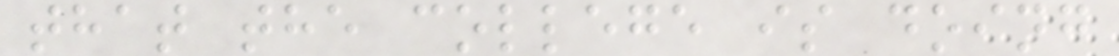that the college is doing
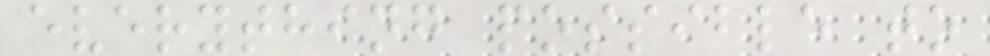everything possible to
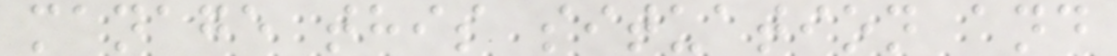manage this situation and
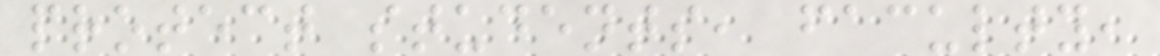protect students, faculty,
